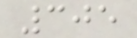305
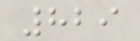829
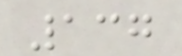137
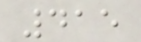415
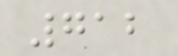712
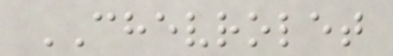CHEVROLET
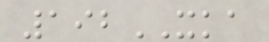192XKA
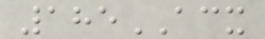185ACX
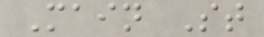Main St
